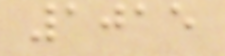1015
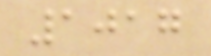1017
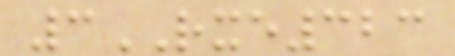3RXE323
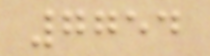7754
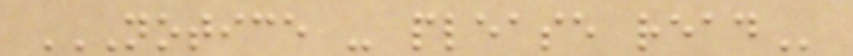NOTICE - PLEASE READ
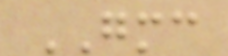GMC
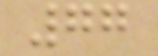77
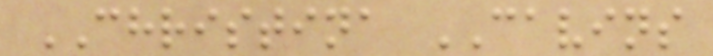CHRISTINA CAVINS
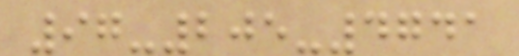97-205-4741
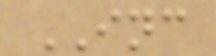INC
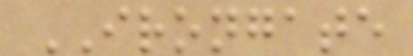IRONGATE
